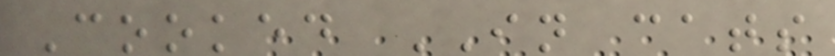Cooked IN cats
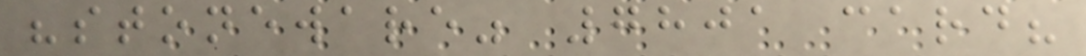"stoneware" 7801 card?
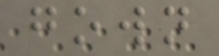gown
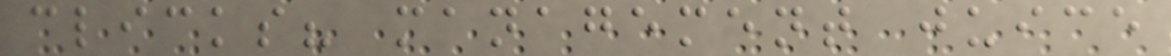clicks? management juice
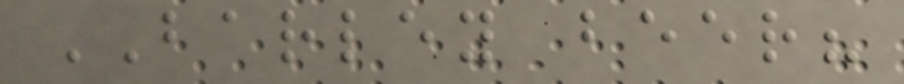BARLEY beer?
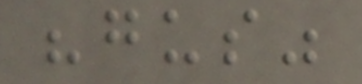"gus"
